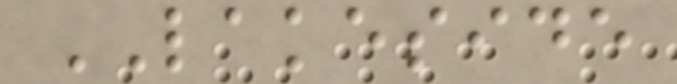LAKESIDE
